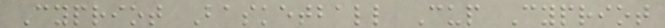Cypriot Basketball Cup Cypriot
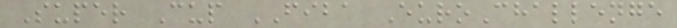Super Cup FIBA EuroChallenge
